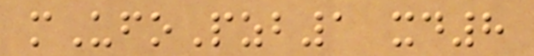mUfoPzb1 xd8
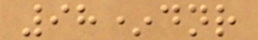98*dnr
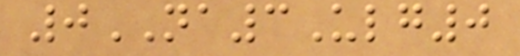0NA3Ulg0
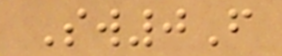Sw0F
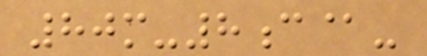80m-8c@-
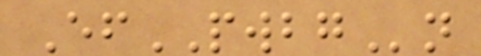EfPWBGn
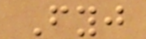Fyj
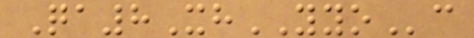Qa8XhYYOc
